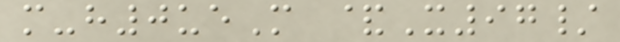m-h0ueM &X97/
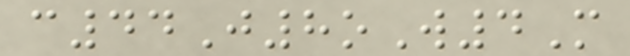c44J8oW4M
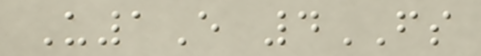U1E 4FS
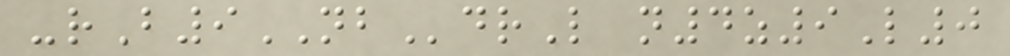-rB9NBdrL n4z9L0
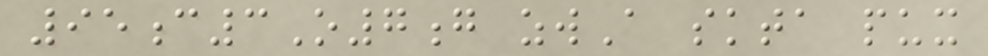95c3O7g zwA skta pux
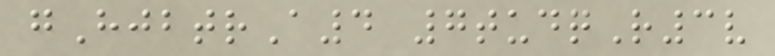gHjbtrA4 7tudqR3v
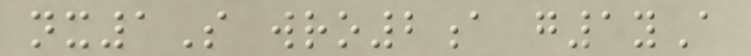nx1S wro2a g1yA
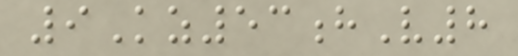9Kz53hV8
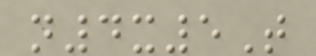n4x5T
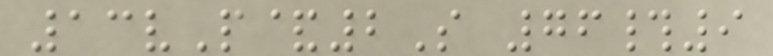13vP&2S 76#9
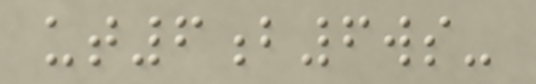ut6b6ws-
